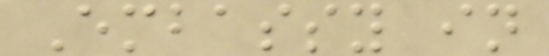Embassy in
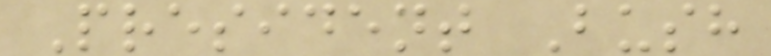President Bush
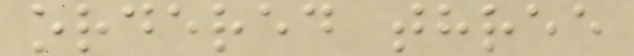ordered three
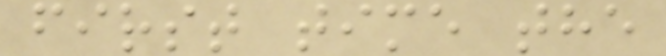first time the
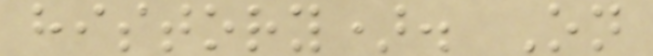history). On
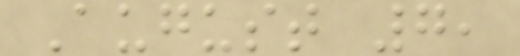August 7,
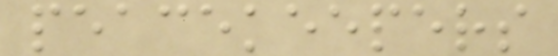peacekeepers
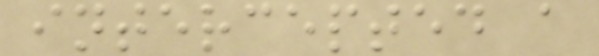intercepted a
